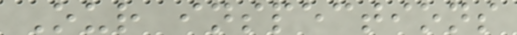Our inspections
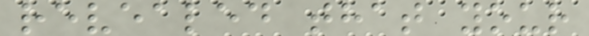revealed that your
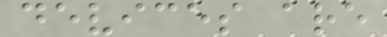devices are
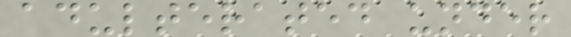adulterated under
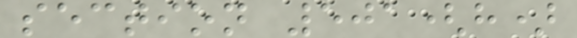section 501(h)
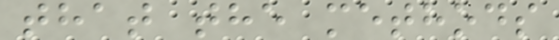that the methods
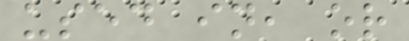used in, or
